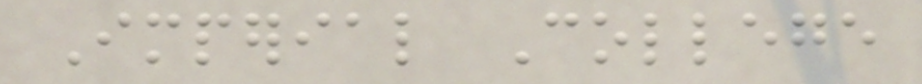Imperial College
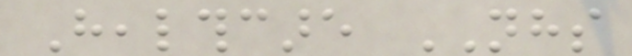Healthcare NHS
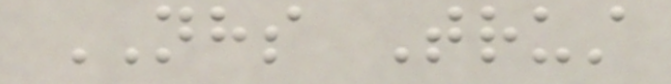NHS Trust
